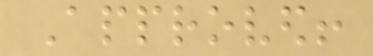Approved!
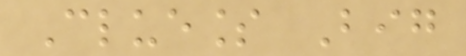Clueless Big
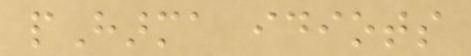pHarma idiots
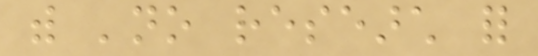with 'no research for
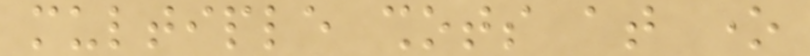multiple shots at one
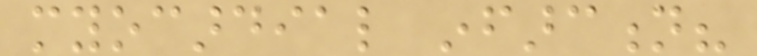myocardial infarction?
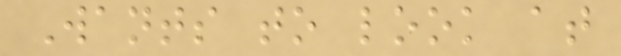Wants to look at
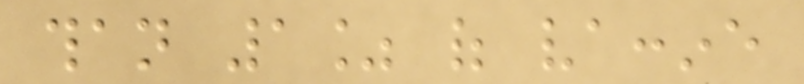than 1% of vaccine
